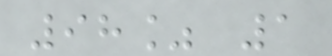98% 1
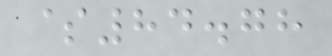$84.78
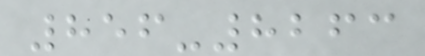856-8263
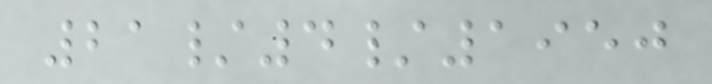21/4/1950
